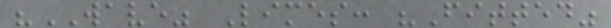"WAVE" Limes: "Fitted"
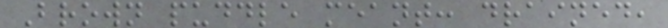Brown puddle meant: drained,
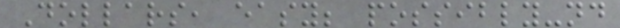Dollars, easy; possibly-nd
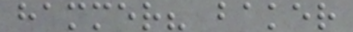hammer? baker
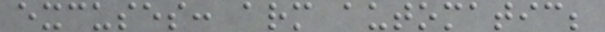excuses: arm automatic;
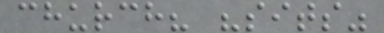church? "sits"
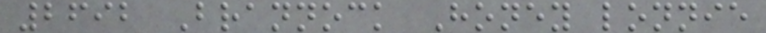2692 Brannock Honey lonnie
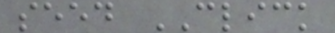seed CLICK
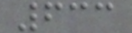633
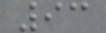93
